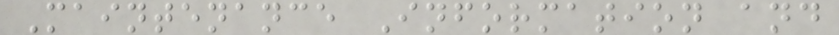Maintenance Information and
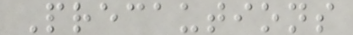Precautions
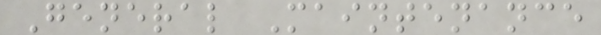General Maintenance
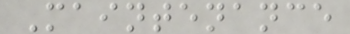Maintenance
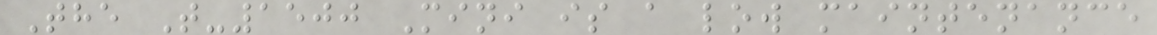The T-1500 Mini is a low maintenance
